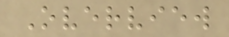Overview
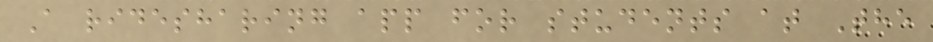A ridesharing app for students at The
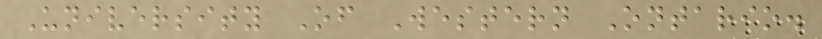University Of Western Ontario.
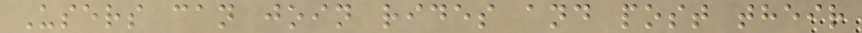Users can join rides and post their
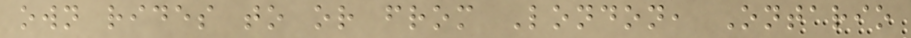own rides to or from London, Ontario
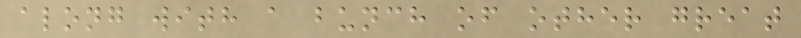along with a bunch of other great
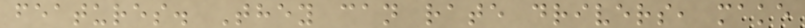features. They can rate drivers, make
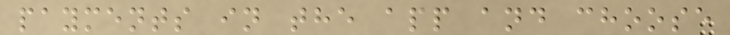payments in the app and choose
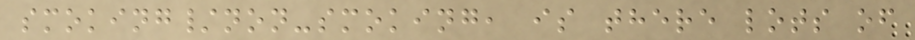smoking/non-smoking, is there lots of
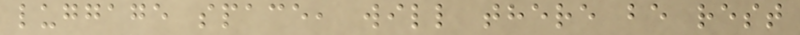luggage space, will there be rest
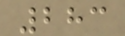283
